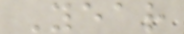Year
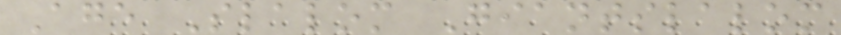Age Slalom Giantslalom
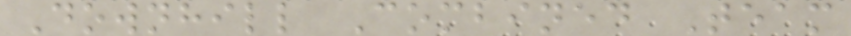Downhill Combined Team
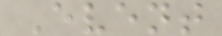Event
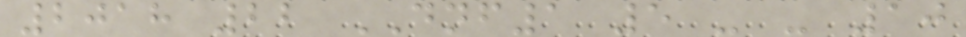2018 22 DNF1 5 - - 10
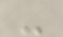-
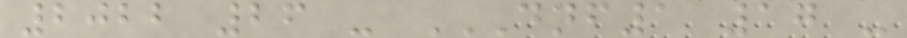2022 26 - DNF1 17 -
